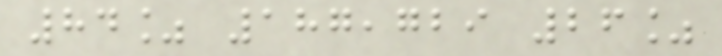84% 187,729 26%
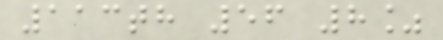113th 56 8%
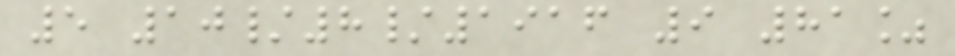5 10/8/1916 9 81%
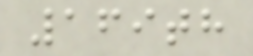169th
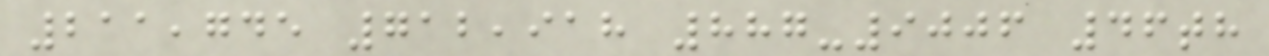211,745 712,918 887-9006 46th
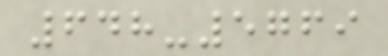648-5769
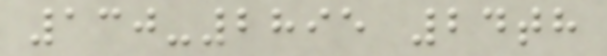130-2895 24th
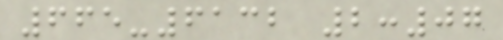665-6132 2:07
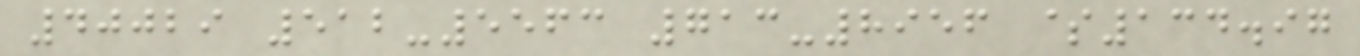40029 512-5563 713-8956 $134.97
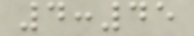4:45
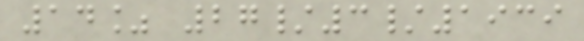14% 27/3/1939
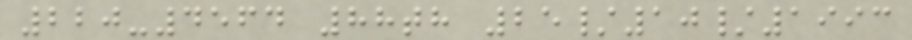220-4564 88th 25/10/1993
